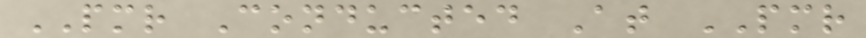PMR Conducted At PMR
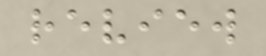review
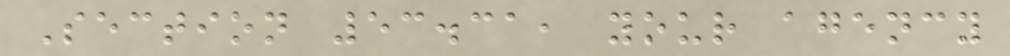Section 53.31, your agency
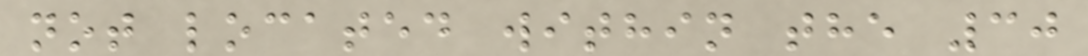not located within the 30
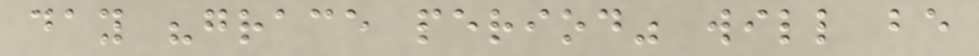day "grace period" will be
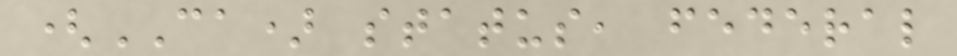(CA) status, federal
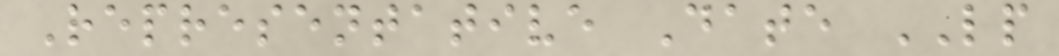Representative Date LP
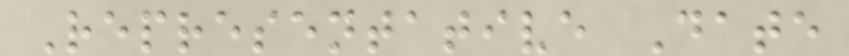Representative Date
